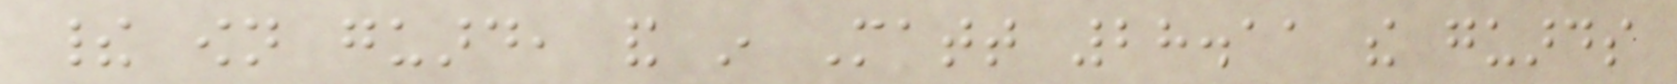their own guard, and in Matt 28.11 the guards
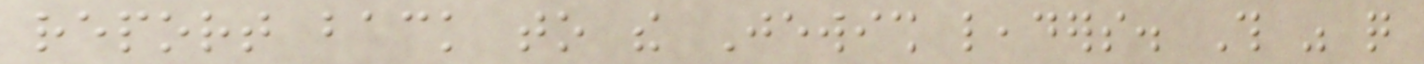report back to the Jewish leaders. This was quite
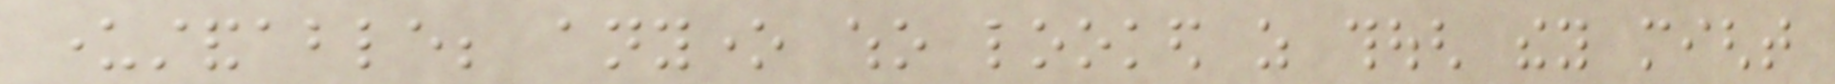understandable; anyone who looked as though they might
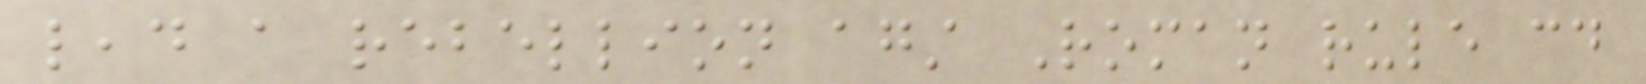lead a rebellion against Roman rule could
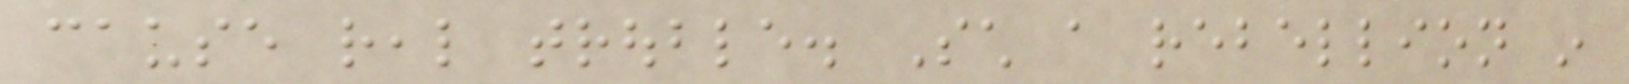cause real trouble. Such a rebellion in
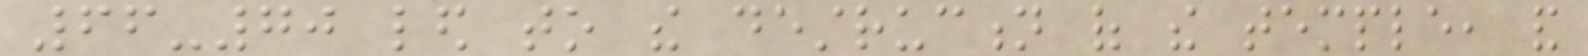66-70 led to the destruction of the temple, and
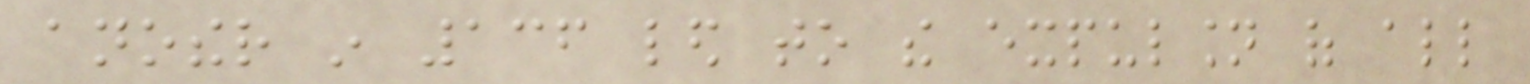another in 136 led to the expulsion of all
